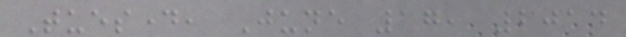Tuesday, June 17, 2014
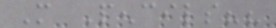More Pencils??
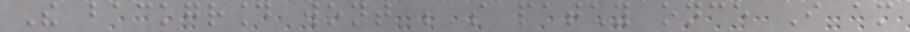The background wont be so patchy once I am
